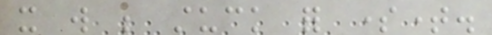it will be stuck for sometime.
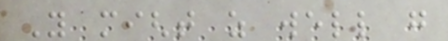You might as well go
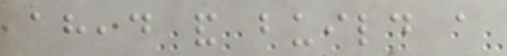ahead and build a
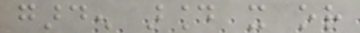garden around it or
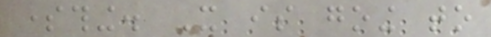something. It is going to
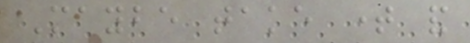Maybe take time and
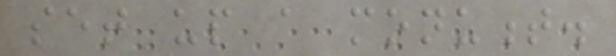set up a monument.
